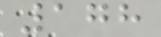178
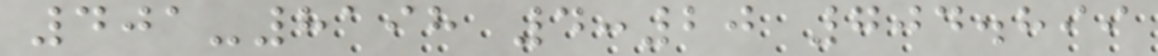401-8198 4:20 704.899
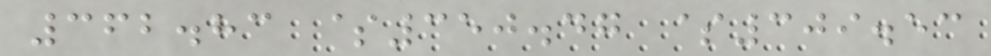362.83 $350.47 $309.53
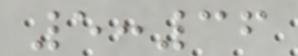5:36
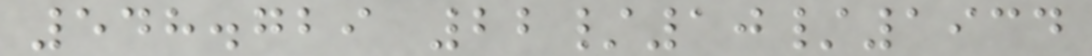548.729 22/10/1934
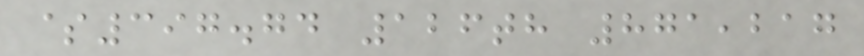$397.74 126th 871,217
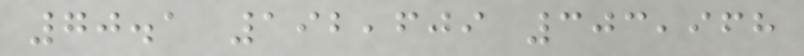70.1 192,609 303,968
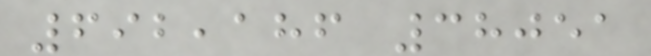692,186 38051
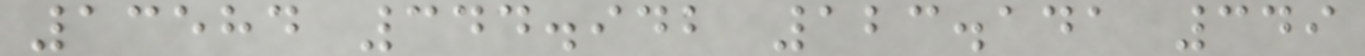13584 344.942 123.141 349
